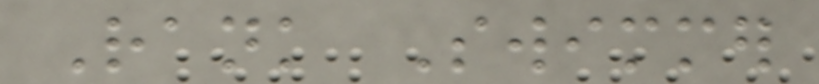Rank Swimmer
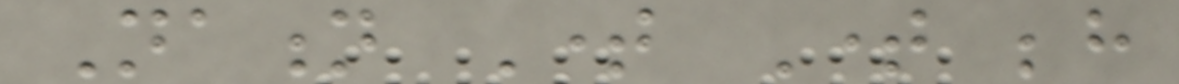Nation Time Time behind
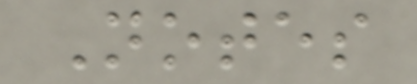Notes
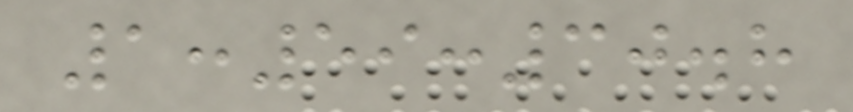1:59:30.8
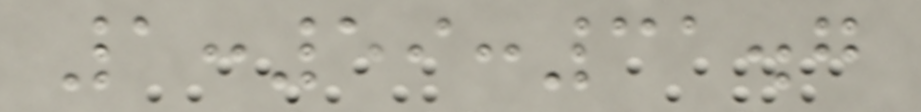1:59:31.7
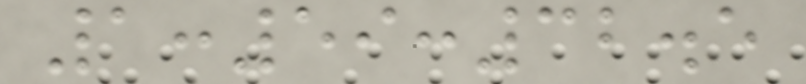1:59:32.5
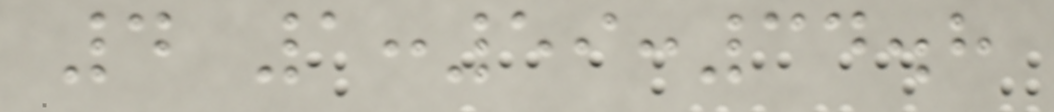4 1:59:34.8
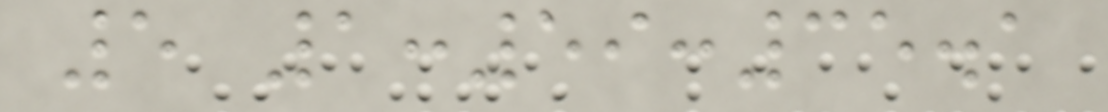5 1:59:35.1
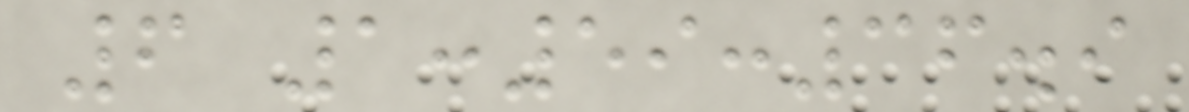6 1:59:36.9
